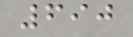690
